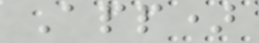App)
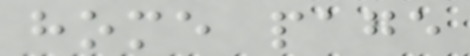home page
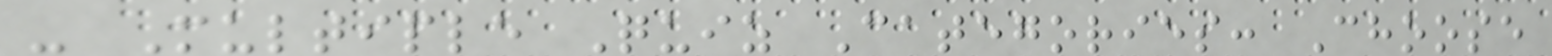- Multiple Quiz Categories: Choose
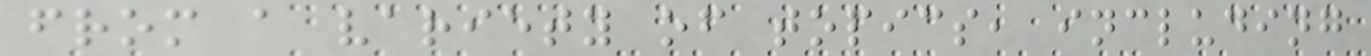from a variety of topics, including
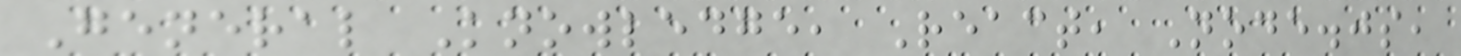General Knowledge, React, Node.js,
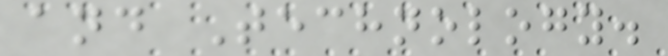and Technology.
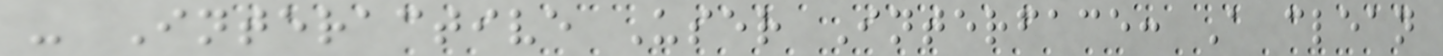- Interactive User Interface: A clean
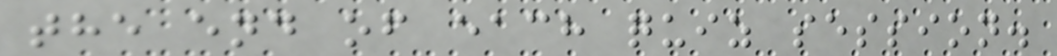the end of each quiz session.
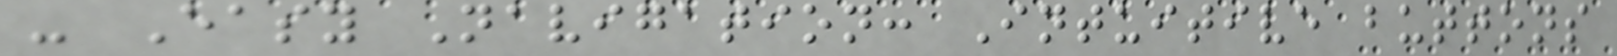- Easy Navigation: Intuitive buttons
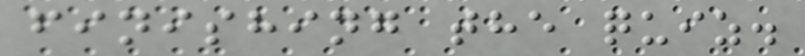finishing the quiz.
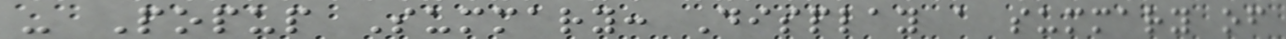- Popup Summary: Display a summary of
